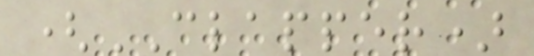(CLAPPER)
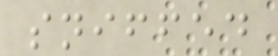sniffed
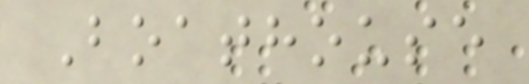Boathouse
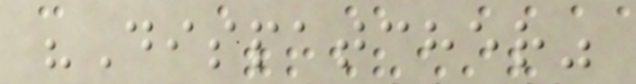"Dispatcher"
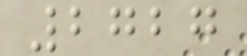2727
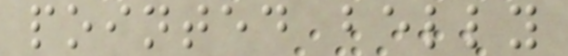pointed belly
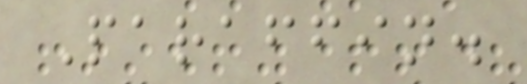Paraffin.
